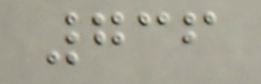736
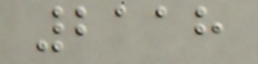2118
